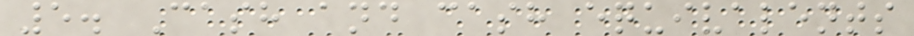5. Cash and cash equivalents
